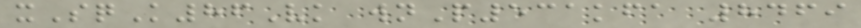xSqK86Vk wnP531kfa 8469
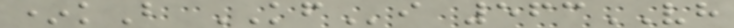*kB KFi 563VH
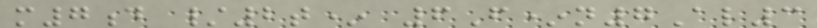m7d /2t* 6F*n7Al3
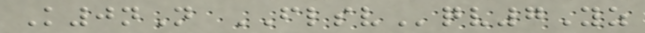K0nN FLSVqv7Yz
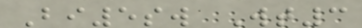Bi5sw Wt3
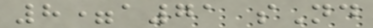8=a71 sNd
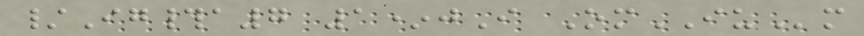/Ig#a7 1*jI OmIUm
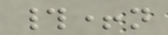#+n
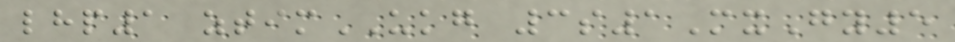lhp1 ztimUKG 3s1MxGy5
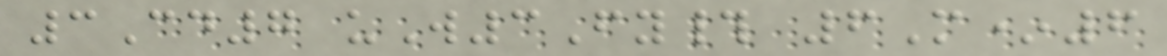3Cd7 uW3Fy# 6M*6
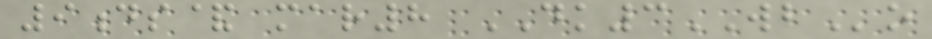9ds& mar8 DK3WBo
